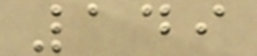149
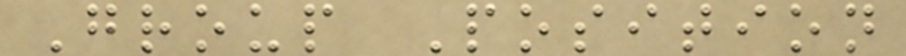Group Position
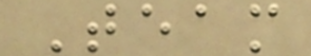Team
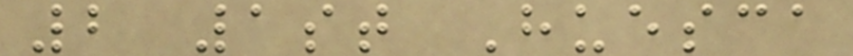2 1st Huesca
